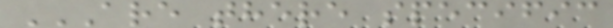ARE THERE SPECIFIC
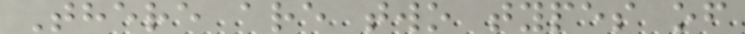There are two types of
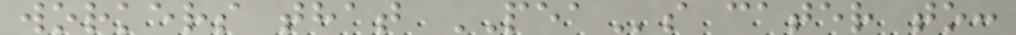workers that PEAs cater to:
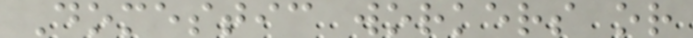Domestic workers or
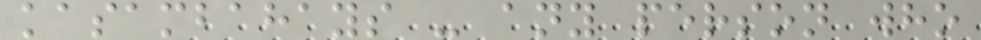kasambahays - any person who
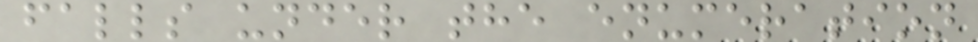falls under the enumeration
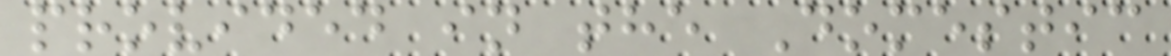provided in the Domestic
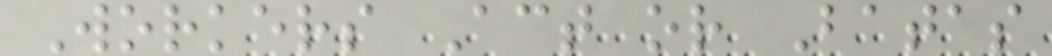Workers Act or Batas
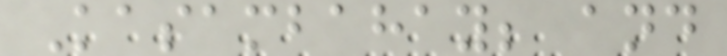Kasambahay; and
